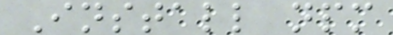Install npm
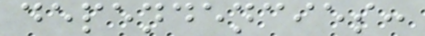dependencies:
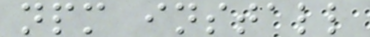npm install
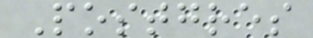Postgres
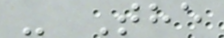- The
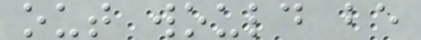out would be
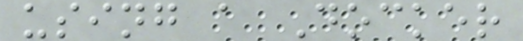using a Docker
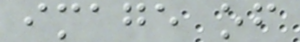image of
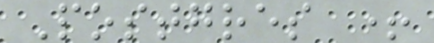Postgres +
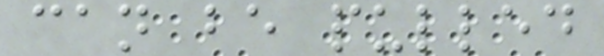can be pulled
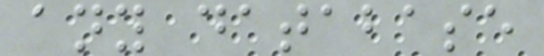any database
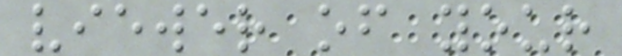viewer of your
